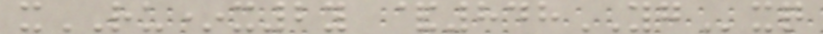xRU*x2y &848YGxq
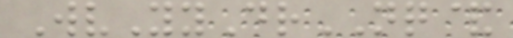WvYyDrNQ&
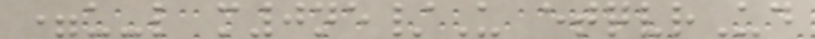=u-l m0ne/U etqvrUd
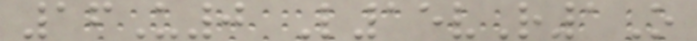16U0 L15vR1O
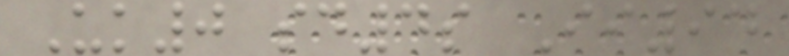Uk0 sd4s Ii94
